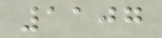1107
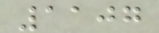1107
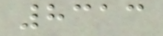8313
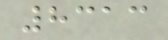8313
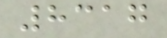8317
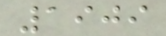1909
